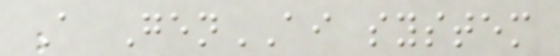A GenAI system
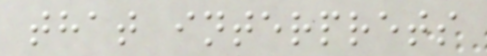that interprets
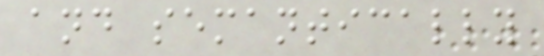and semantically
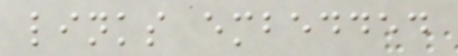links embedded
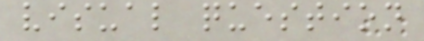visual question
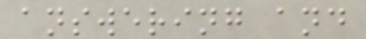answering and
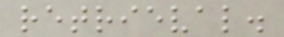retrieval.
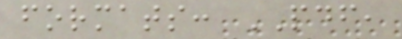formats: PDF,
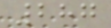287
